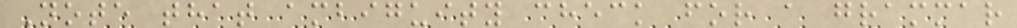Note that ambiguity check for a grammar
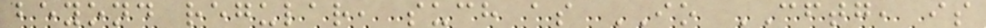beyond regular, such as IO CFTG, is
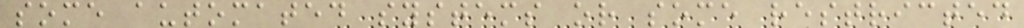some automated systems or some restricted
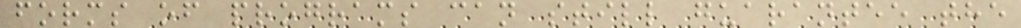forms of programs can still guarantee the
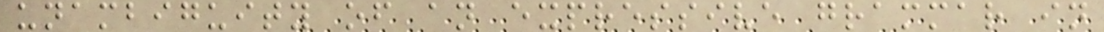unambiguity of an expressive grammar in
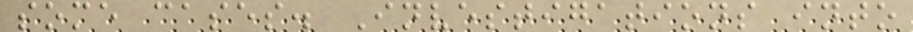some cases. Investigations into
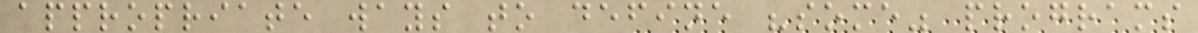appropriate ways to define "some" programs
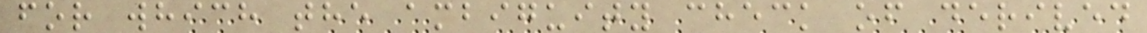for which the ambiguity check of derived
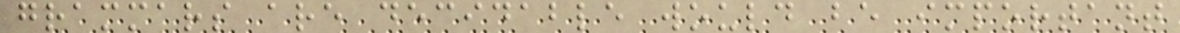grammars are decidable would be important
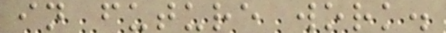in future work.
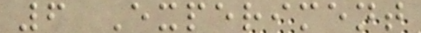6 Experiment
